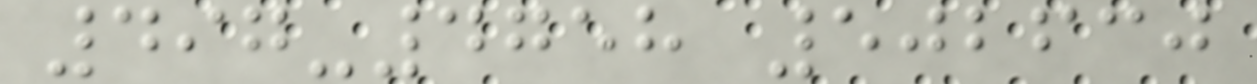497-4758 502630
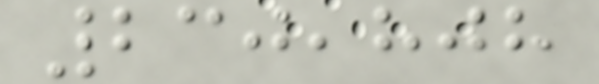230,808
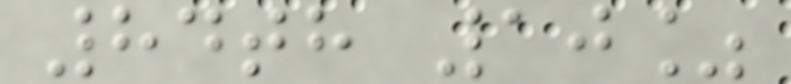84th 10%
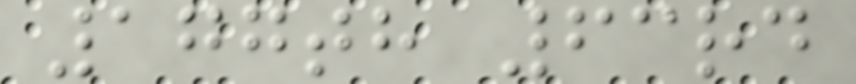177th 63rd
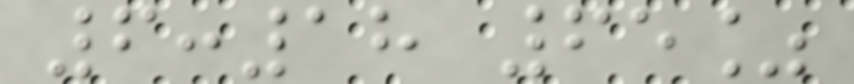6:18 65%
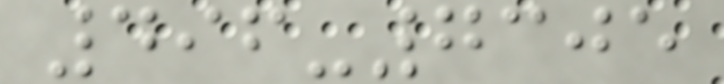496-7305
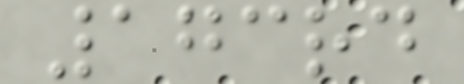173rd
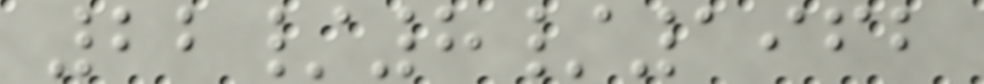22/8/1962
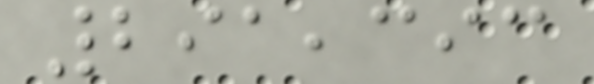291,393
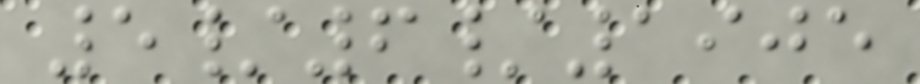5/6/1905
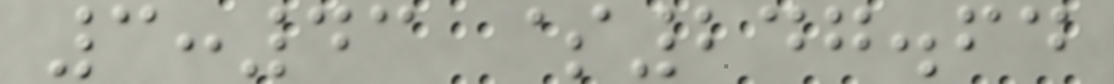3:43 $247.64
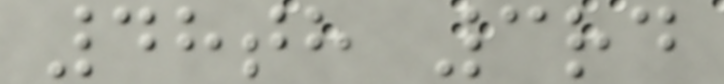48th 3rd
